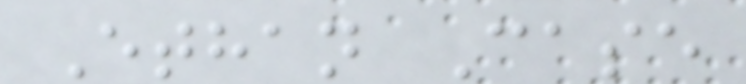Ethan Case
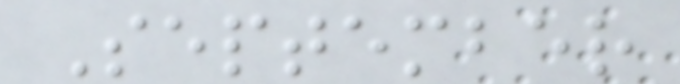September
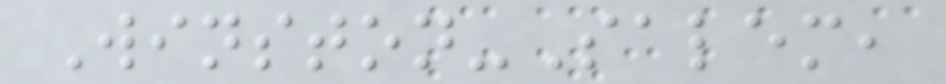Winston-Salem,
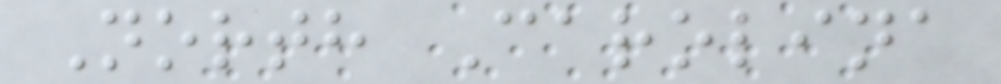North Carolina
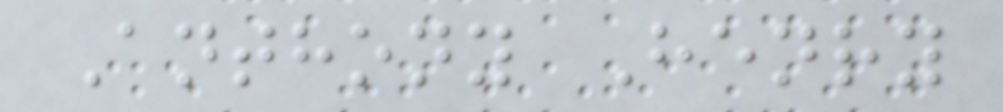Anthony Henry
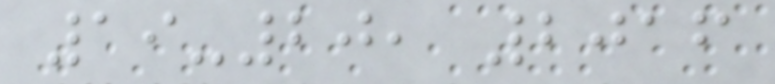19-20, 2016
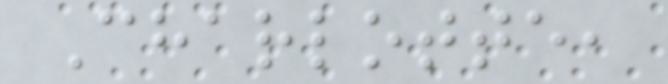Charlotte,
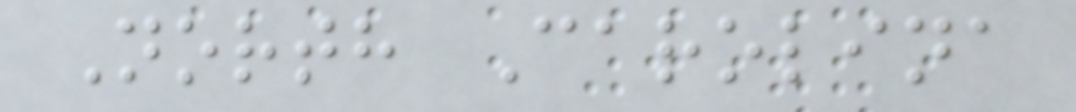North Carolina
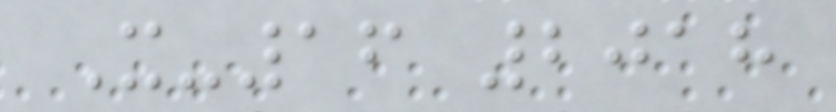X-16 2018
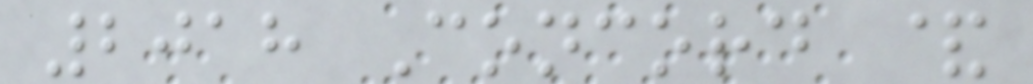2018 Concord &
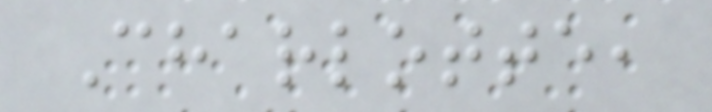Charlotte,
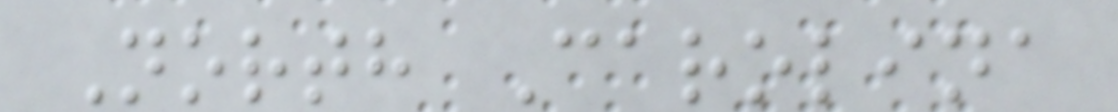North Carolina
